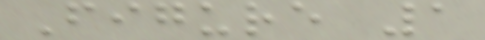Figure 1
